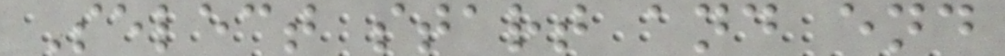Select start and end
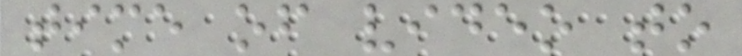time of video to
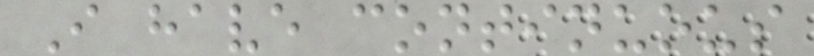I have continuous
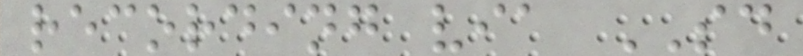recording via SD
